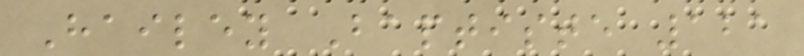Hailey Baptiste 121
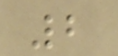2
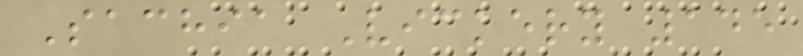Sachia Vickery 145
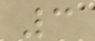3
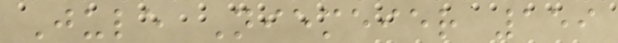Jule Niemeier 159
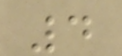4
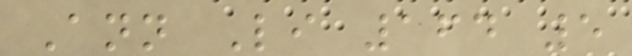Ann Li 164 5
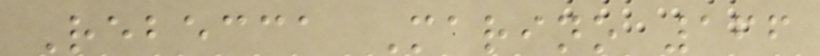Rebecca Marino 166
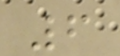6
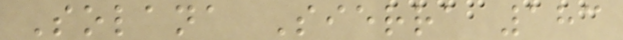Solana Sierra 183
